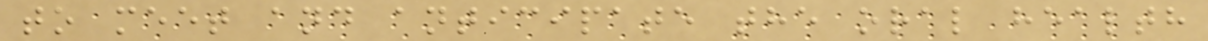to meet and anticipate the oral health
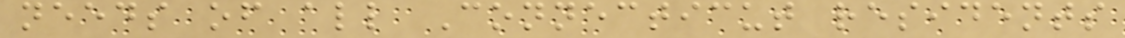needs of all Connecticut residents
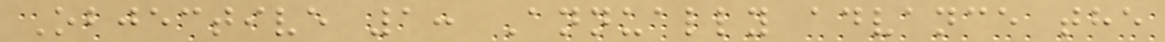Objective 1: Annually advance the
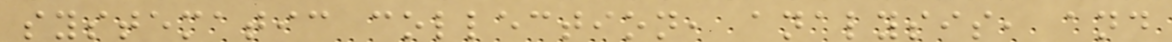systematic collection, analysis, and
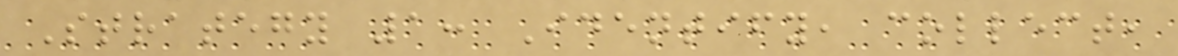Strategy 1: Identify, collect,
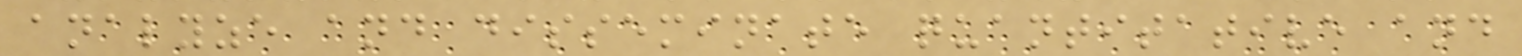analyze and disseminate quantitative and
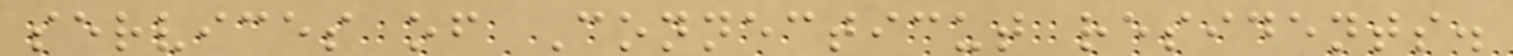services of Connecticut residents.
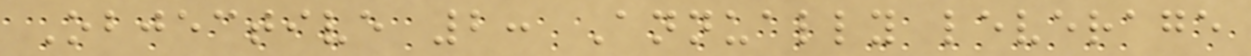Objective 2: Annually leverage
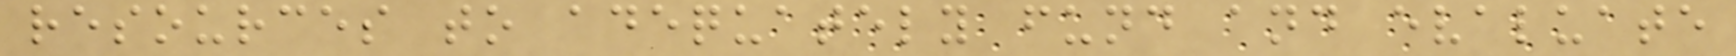resources to adequately fund and evaluate
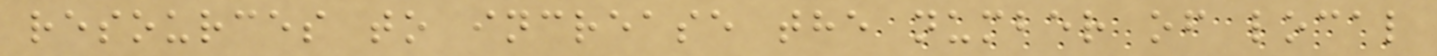resources to increase the number of local
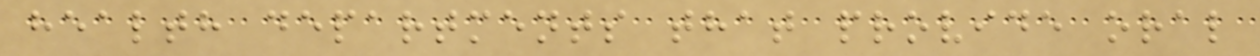health departments that provide oral
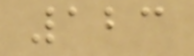123
